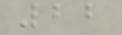22
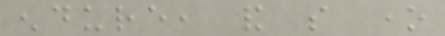endure, and so one
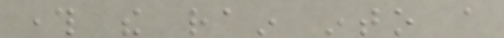through the rain into a
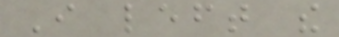I left the
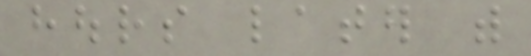hours later with
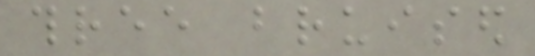three bruised
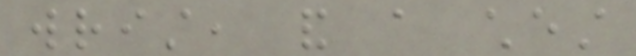wrist, and a chest
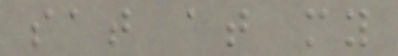sat at my
